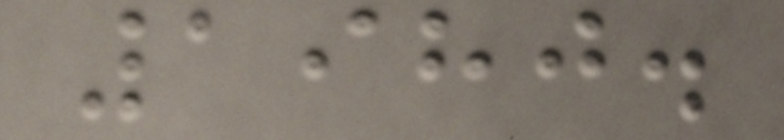1980.
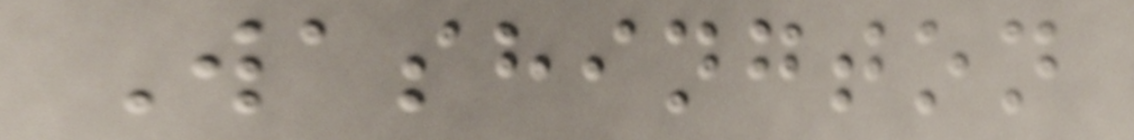Washington
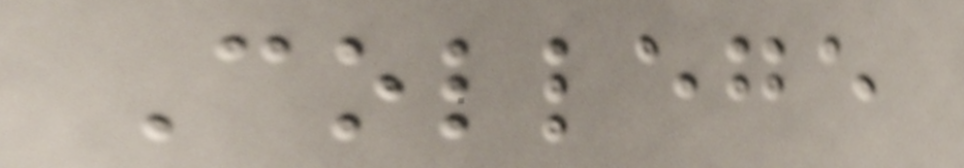College
